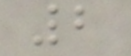2
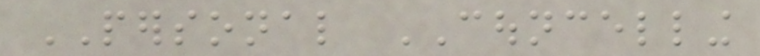PERSONAL COUNCELLING
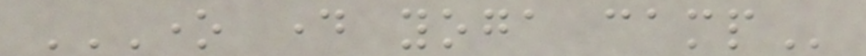ONE DAY YOGA CAMP
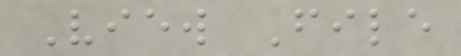View File
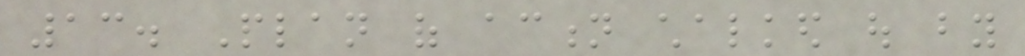13. Plan of action chalked out by
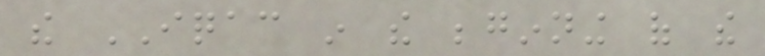the IQAC in the beginning of the
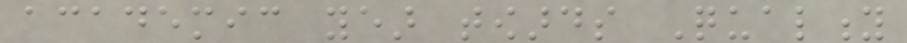academic year towards Quality
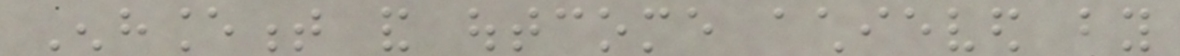Enhancement and outcome achieved by
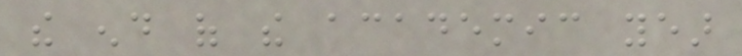the end of the academic year
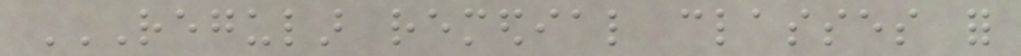REGULAR REMEDIAL CLASSES FOR
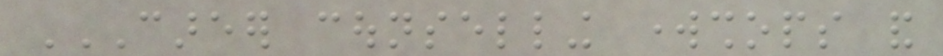CAREER COUNSELLING WORKSHOPS AND
